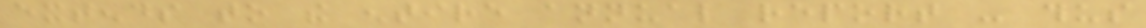extends to the entire annual report - thus
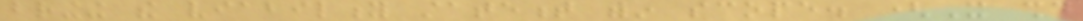bringing the viability statement within scope. (It should
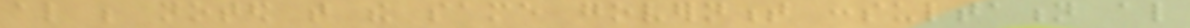also be noted that the same government consultation also
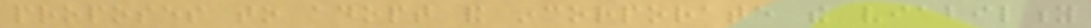proposes to adopt and incorporate the viability
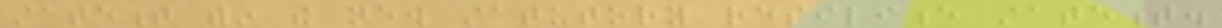statement within the new statutory resilience statement.
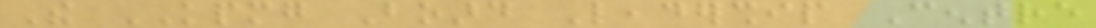The KPMG Board Leadership Centre
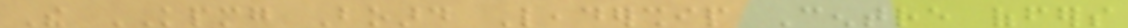The KPMG Board Leadership Centre offers
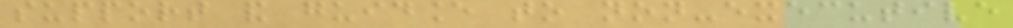support and guidance to non-executive
